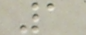1
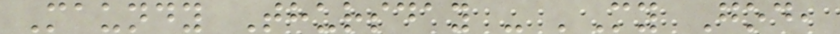Maundy Thursday - 'My God,
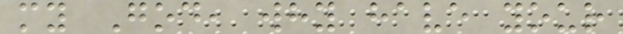my God, why have your
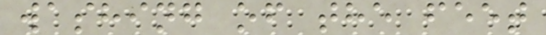washing of the feet
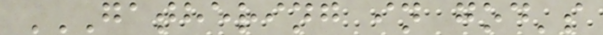GATHERING IN GOD'S
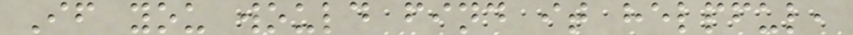If you would find it helpful,
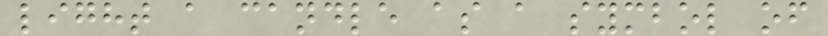light a candle as a symbol of
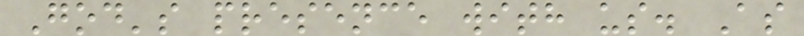God's presence with us. As
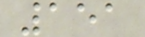151
